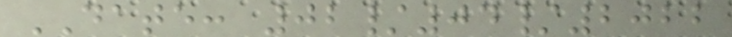DATE: 02/04/2022
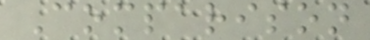Comparison
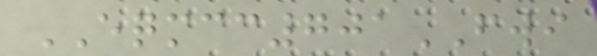EQMCC701FWI
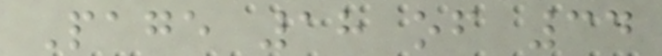Page 18 of 34
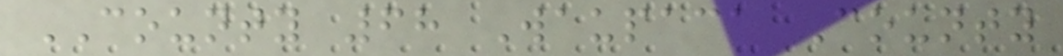COUNTY 68 Waupaca County
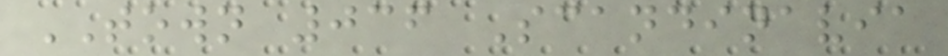TOWN 036 Scandinavia
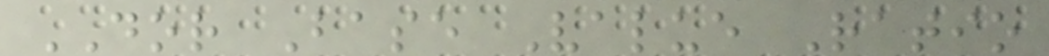DOR Base Value Ratio
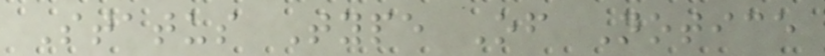Status Type Of Notice
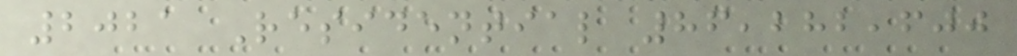2021 Residential 86,282,600
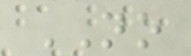NO
